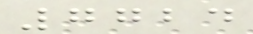7724
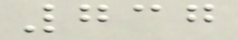737
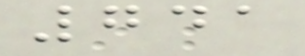741
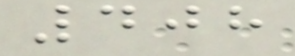408
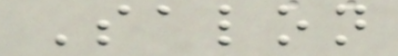Salon
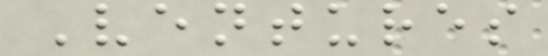Ventures
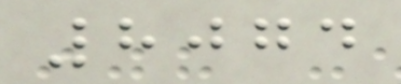8074
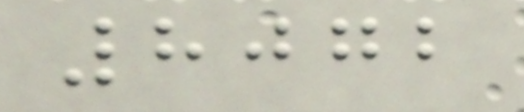8072
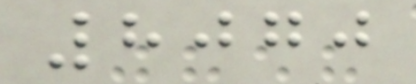8070
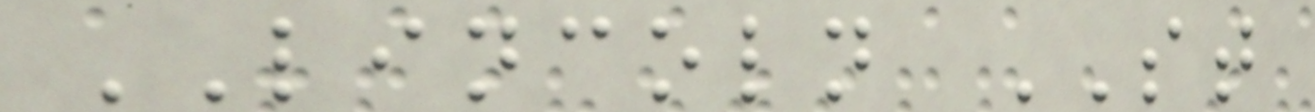LINCOLN ST
